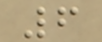6
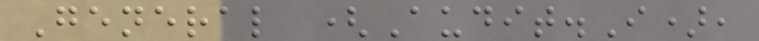General (Audit.I),
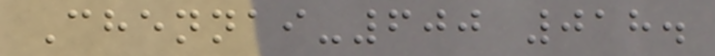Chennai-600 018.
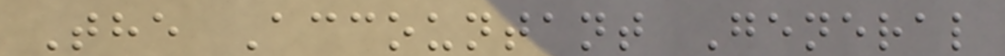The Accountant General
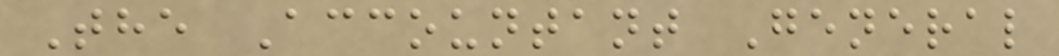The Accountant General
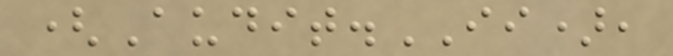(Audit.II),
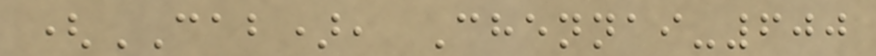(CAB), Chennai-600
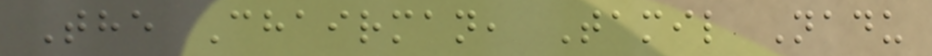The Chairman, Tamil Nadu
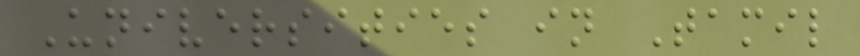Universities in Tamil
